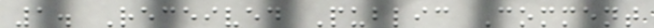1. Received Public Comment
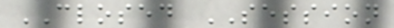CLOSED SESSION
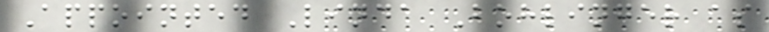Appointed Linda Bohlinger as
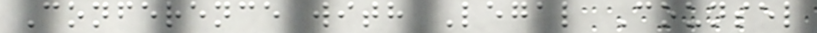Conference with Legal Counsel
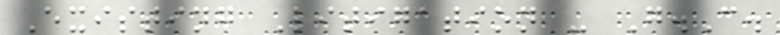Existing Litigation - G.C.
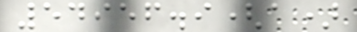54956.9(a)
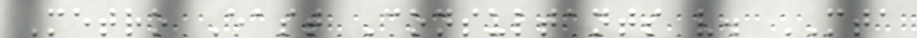Metro East Consultants v. MTA
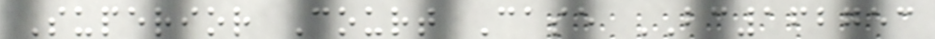Superior Court Case BC162753
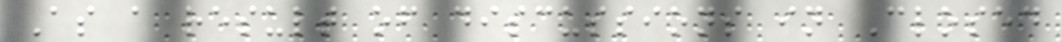As a result of discussions in Closed
